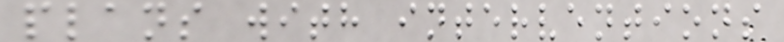plans with interventions
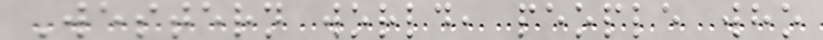Western world, people who
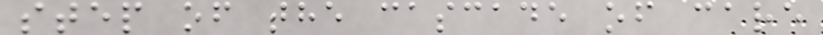step of the cascade of care
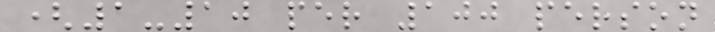(1-10 per 100 person
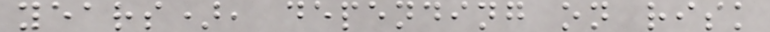years), depending on risk
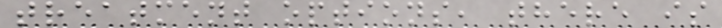treatment options, there is
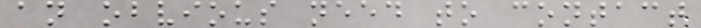an obvious need to contact
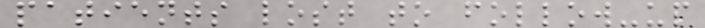patients lost to follow-up
